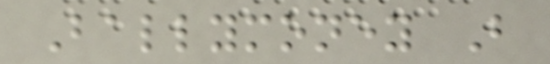Ballymoney B
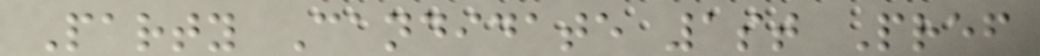Party Candidate 1st Pref
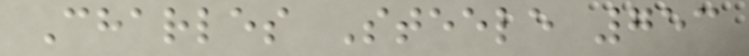Charles Steele 753
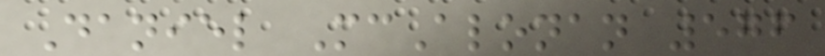Daniel McAlonan 576
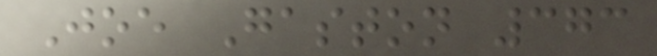Joe Gaston 373
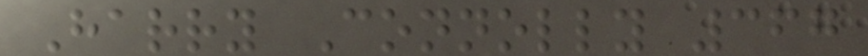Harry Connolly 367
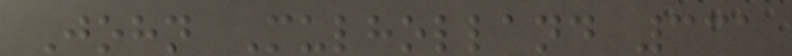John Mulholland 331
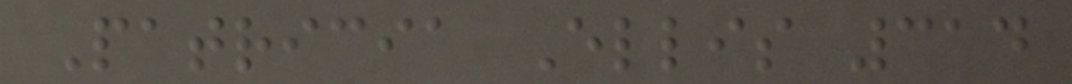Patricia Ellis 314
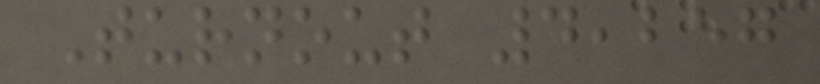Turnout 4,257
